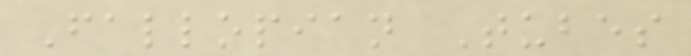Fallopian Tubes
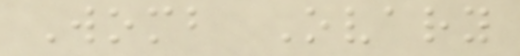Womb Ovary
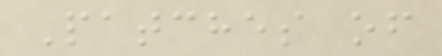Patches of
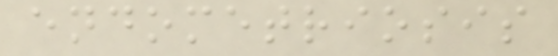endometriosis
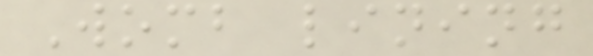Womb lining
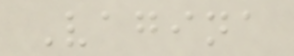Vagina
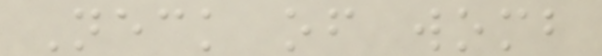Neck of womb
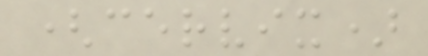(cervix)
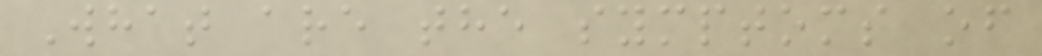What are the symptoms of
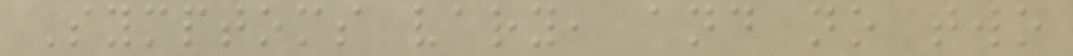Symptoms vary, and no two
